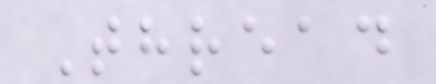Thread
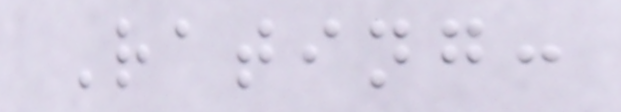Rating:
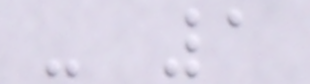- 1
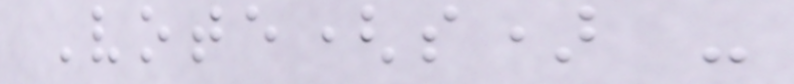Vote(s) -
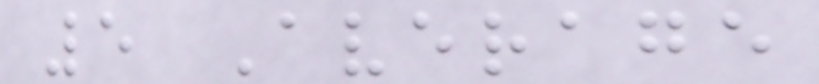5 Average
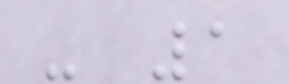- 1
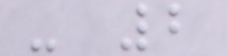- 2
